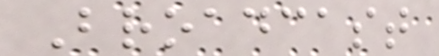Broadcast
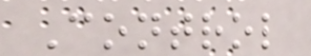Control
